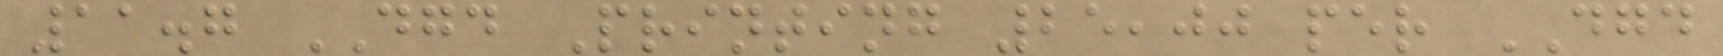11.7 DGD Printing 25,00 per DGD
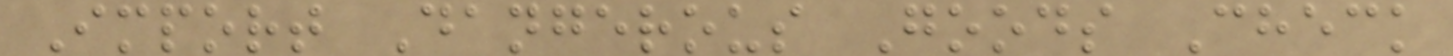Import Dangerous Goods Check
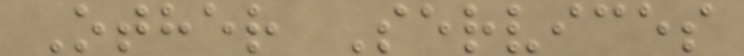Other Services
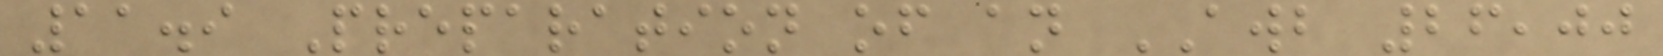11.9 Preparation of an AWB 26,00
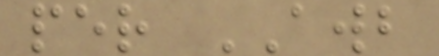per AWB
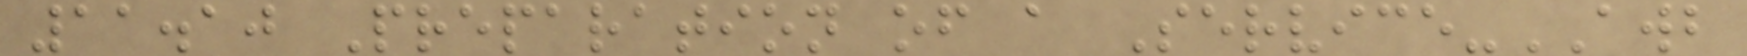11.10 Preparation of a Service-AWB
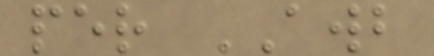per AWB
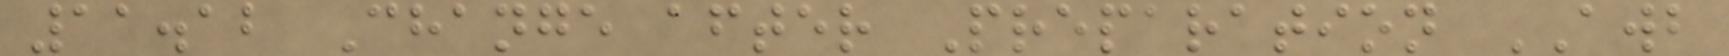11.12 Change after Preparation AWB
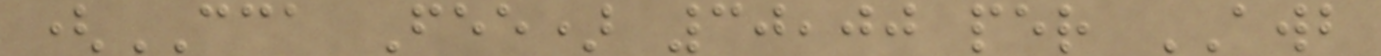(CCA Fee) 30,00 per AWB
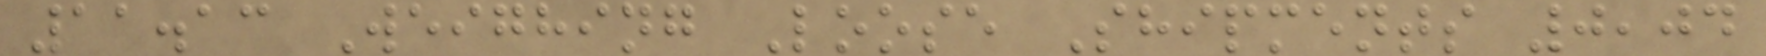11.13 Weighing Loose Shipments 0,04
